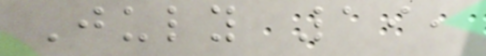July 19,
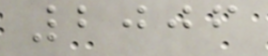2006
